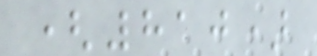(810)
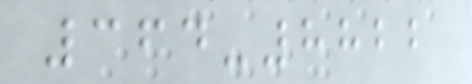364-8822
